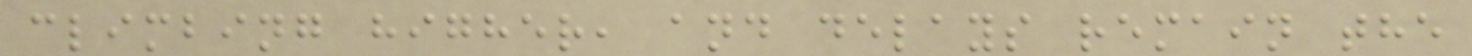climbing higher, and delays remain the
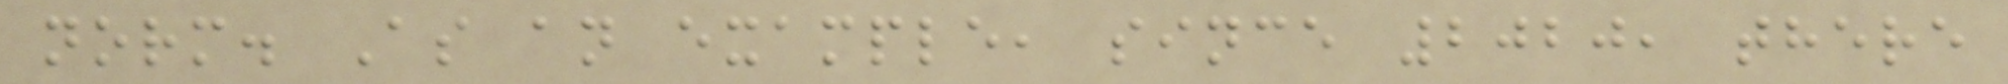norm. As an example, since 2020, there
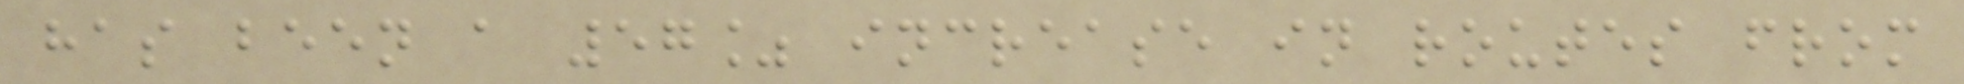has been a 57% increase in routes from
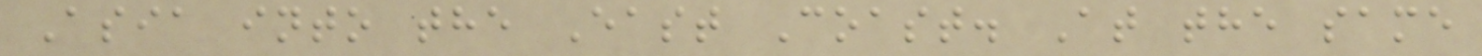Asia into the East Coast. At the same
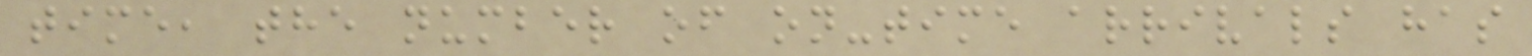time, the number of on-time arrivals has
